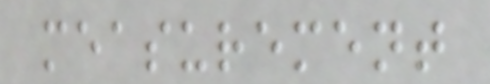measurement
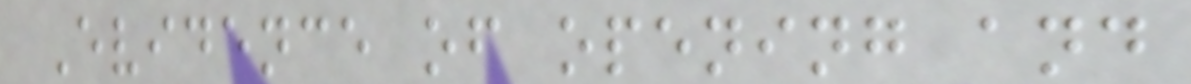Evidence of opening and
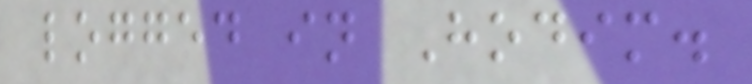logged in Hodim.
